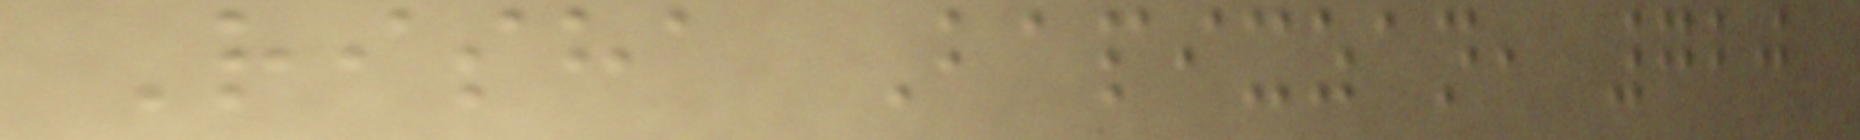Risha Bapixzan, 720
